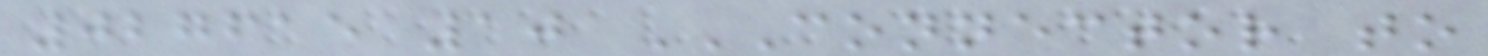027615 10 CONNECTOR TO
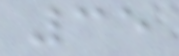35
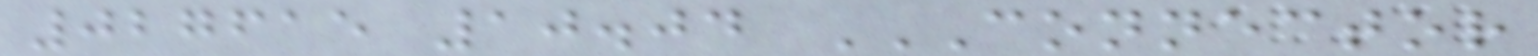027615 10.04 CONNECTOR
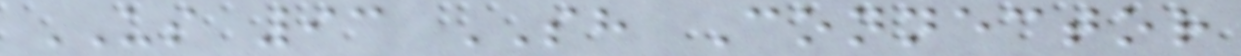US 93 SH Connector
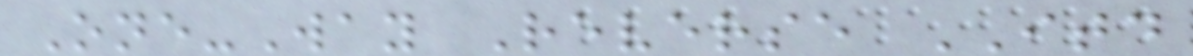One-Way Reverse ITD
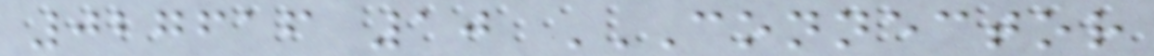027616 10 CONNECTOR
